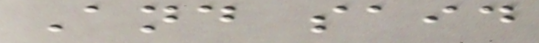And said
